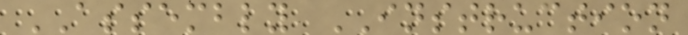ASSEMBLY INSTRUCTION
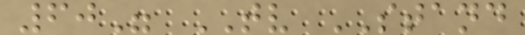60" TV STAND
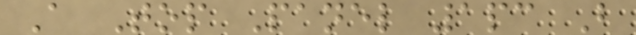A Top Panel 1pc B
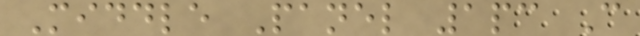Middle Panel 1pc C
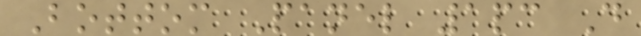Bottom Panel 1pc D
